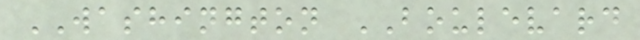WASHINGTON BOULEVARD
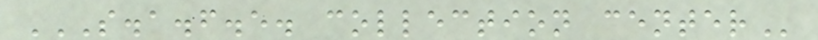S.A.F.E. COLLECTION CENTER
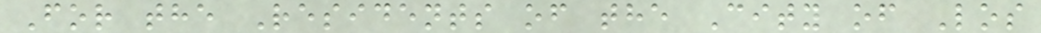For the Residents of the City of Los
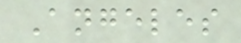Angeles
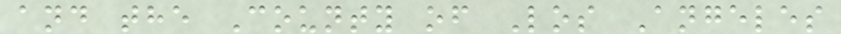and the County of Los Angeles
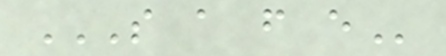S A F E
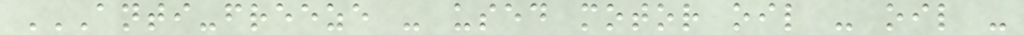ANTI-FREEZE - USED MOTOR OIL - OIL -
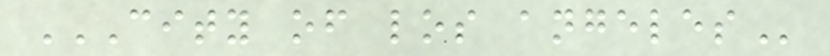CITY OF LOS ANGELES
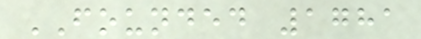FOUNDED 1781
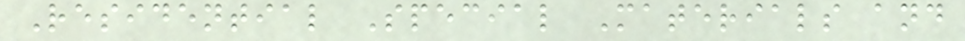Residential Special Materials and
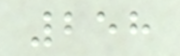258
